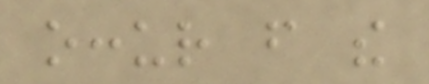occur from the
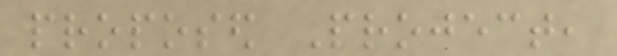proposed Project,
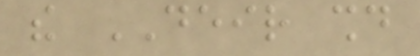the DEIR should
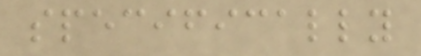specifically
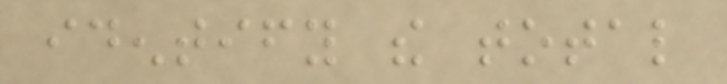identify the total
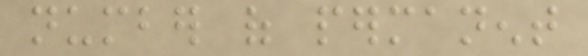number of permanent
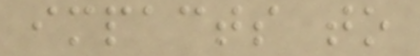impacts to
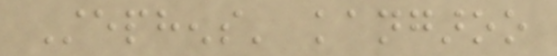Stephens' kangaroo
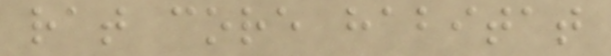rat core habitat
